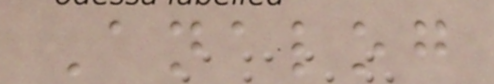Analog
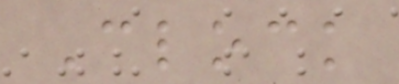Clock
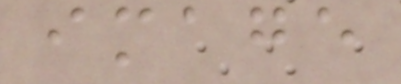image
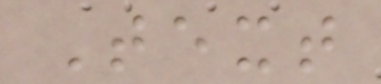Text
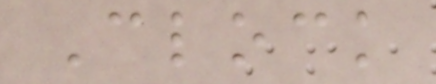Clock
